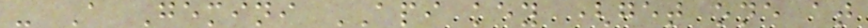- A Gemini API key (get one at
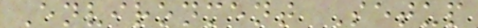Environment Setup
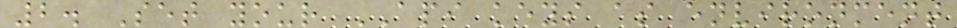2. Set your API keys as environment
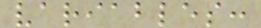variables:
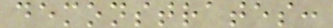demonstrates:
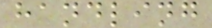handling
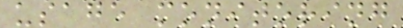usage monitoring
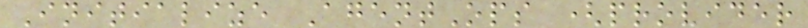Initialize AgentOps (provider
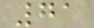71
